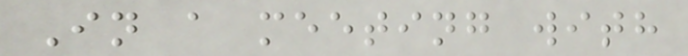In a meeting with
